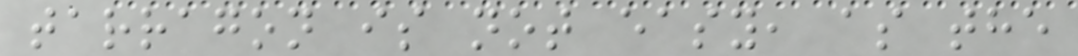tarragon is not easy, as the
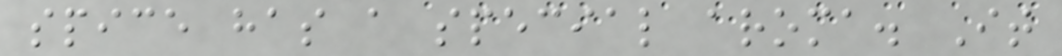spice has a special aroma. It
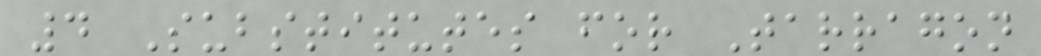4 Substitutes for Tarragon
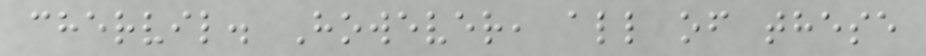chervil. However, all of these
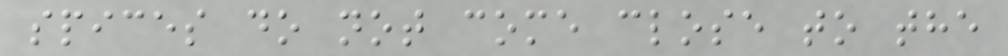spices do not come close to the
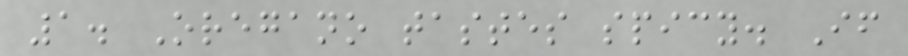1. Oregano tastes spicy. If
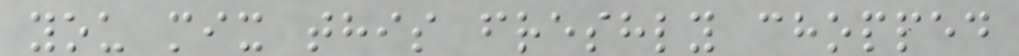you mix this freshly chopped
